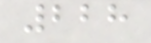228
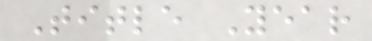Title Year
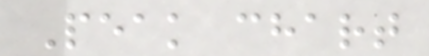Peak chart
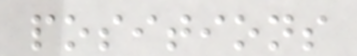positions
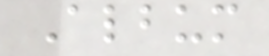Album
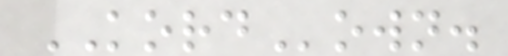KORDown.
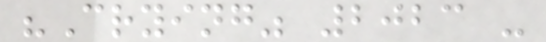"Crying" 2023 -
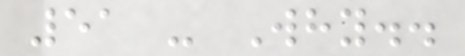51 - Why..
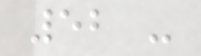52 -
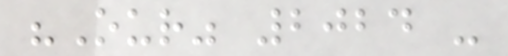"Our" 2024 -
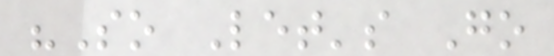"So Let's Go
